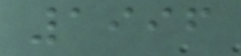1996
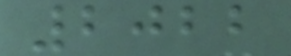2022
